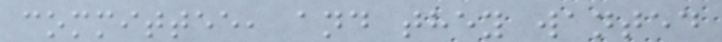committee, and they wanted
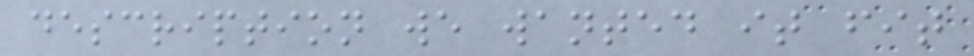description we wanted it fit
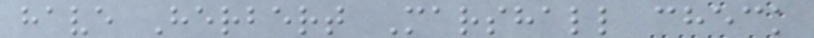have Herbert Marshall check
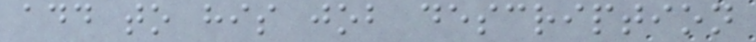add to his job description
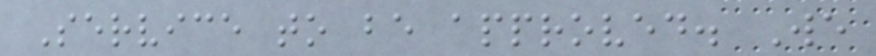Service to be approved. We
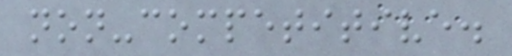non-competitive.
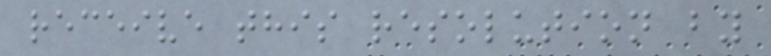receive this resolution by
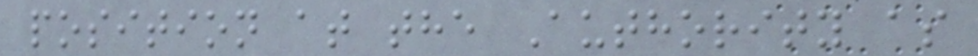position at the Authority as
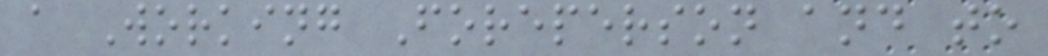a Working Foreperson and to
